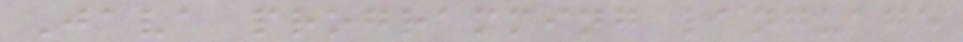Java programming language
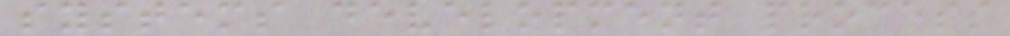systems development process
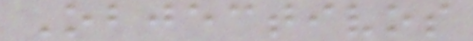Objectivos
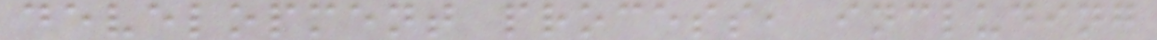development process, including
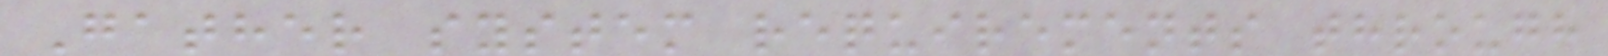Gather system requirements through
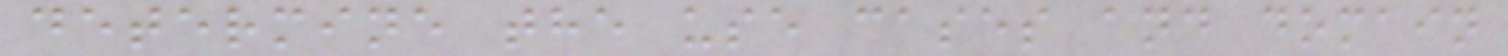determine the use cases and domain
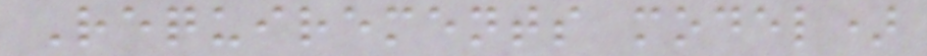Requirements model)
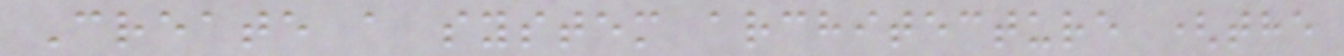Create a system architecture (the
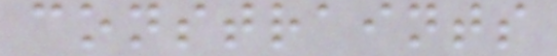constraints
